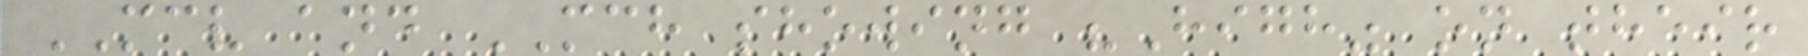MCV and MCH showing "High" on their
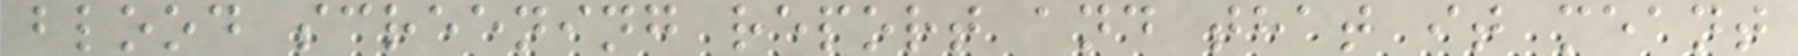blood screening report and that it meant
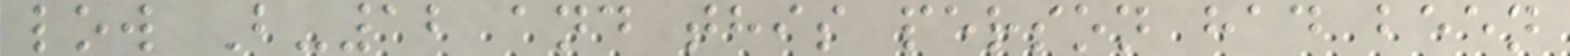low B-12 and this person had been
